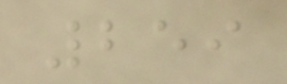259
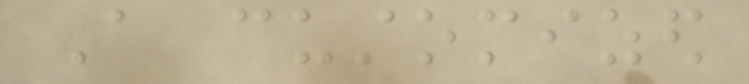A customized
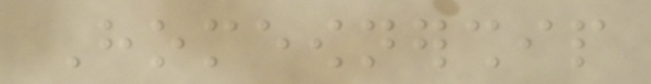Homeownership
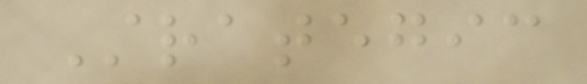Strategic
